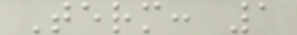Term: 1
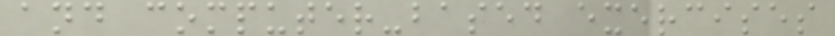and computer-based exercises
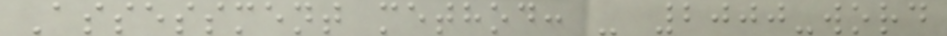Assessment method: - 2000-word
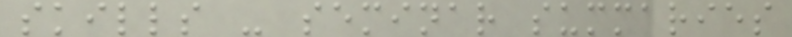skills - seminar summaries
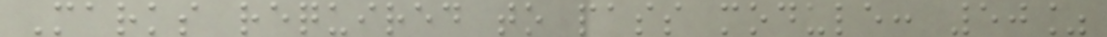Marks required to pass module: 50%
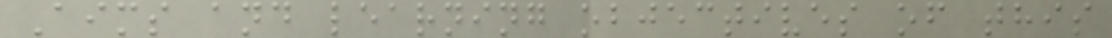Aims and learning objectives of this
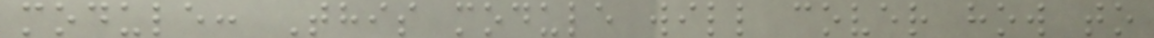module: This module will cover how to
